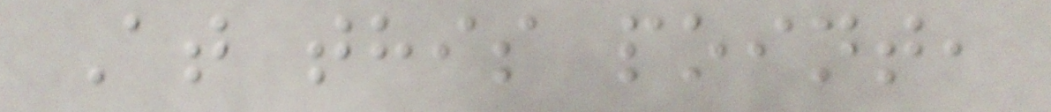At this point,
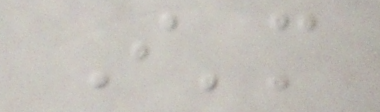I'm
